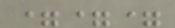===
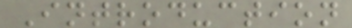Introduction
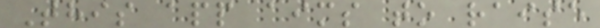This app aims to raise
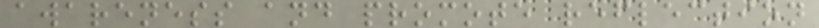awareness and promote reflection
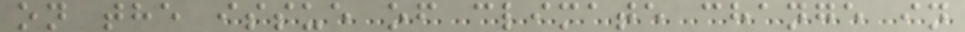on the issue of climate change in
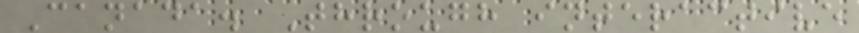Canada. Through interactive
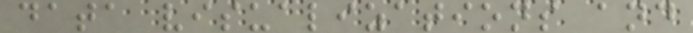data visualizations and
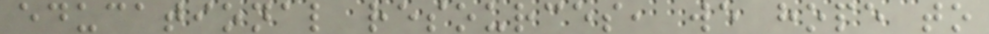educational resources, we hope to
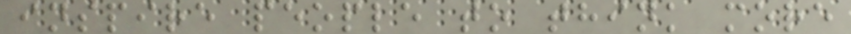inspire people to think more
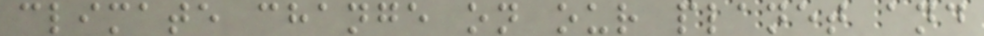climate change on our planet and
